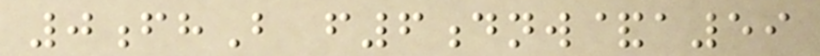0fhB f6dnw&a59
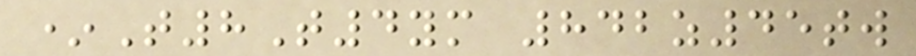*T8T4ym 842z45tw
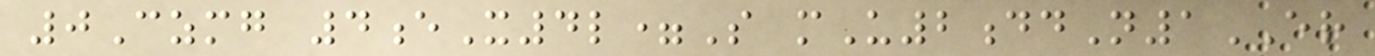0Czmg 4eX4l=S mU2ddN1ER
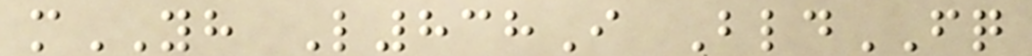mYH L838I BldFQ
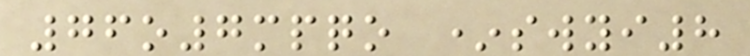76o7mpqo *swyi8
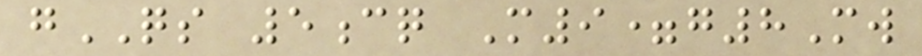gQS 5cq M9=g8Mw
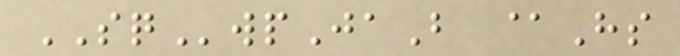SQwpJaB @Hs
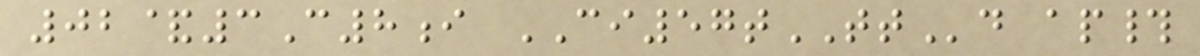02&3C8i CI57tTTd ap#
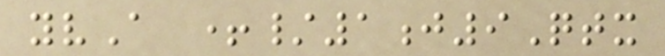yvA +/1j9Qtx
